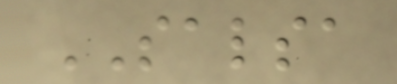SALSA
